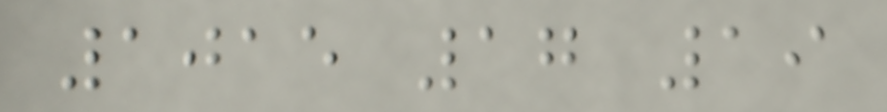1015 17 19
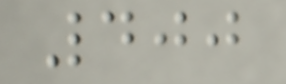400
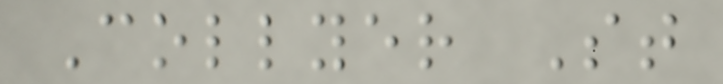Collyer St
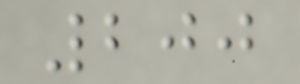200
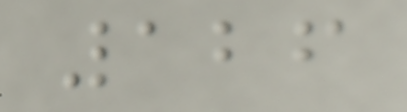126
